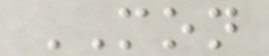MON
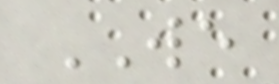WE
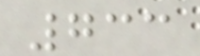733
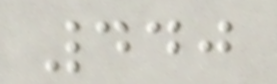440
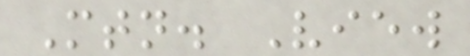Mtn. View
